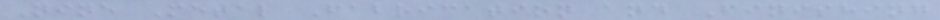Nine Metal Fabrication and Finishing
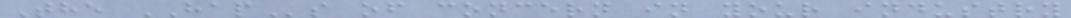The HAPs of concern in your industry
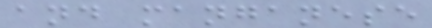and manganese
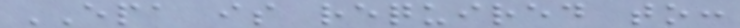EPA is required to:
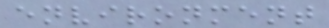environment
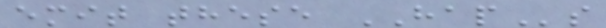emit these HAPs
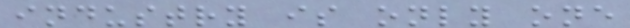industry is only one
